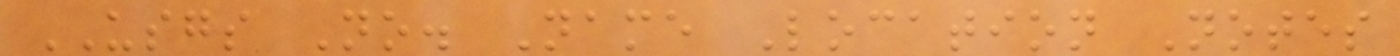USGS No. Name Location Notes
